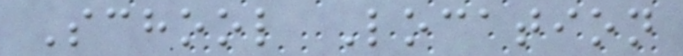School Location
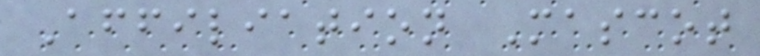Affiliation Mascot
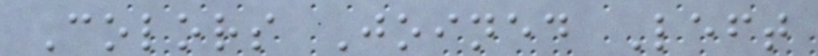Colors Joined Left
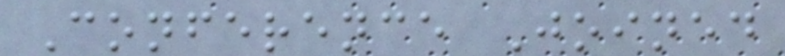Conference Joined
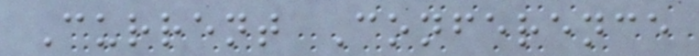Current Conference
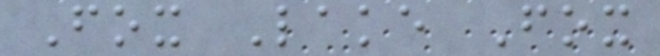Fox Lake Fox
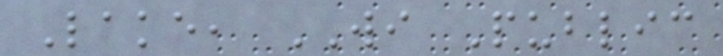Lake, WI Public
